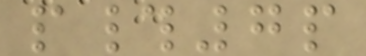p#7p
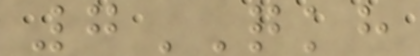7QKH
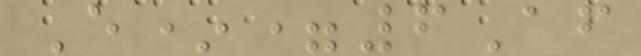E*=6Af
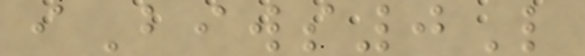iBiws0L
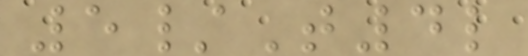5/T4l
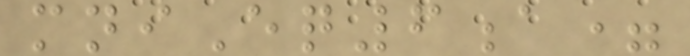mniEq6a=
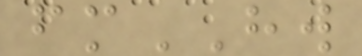fmHW
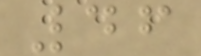46
